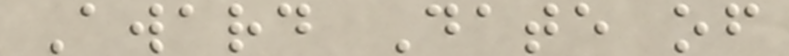Award Date of
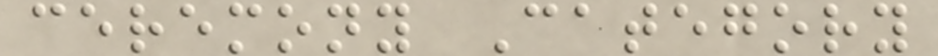ceremony Category
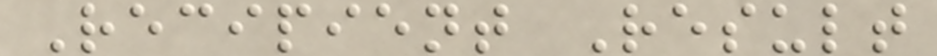Recipient Result
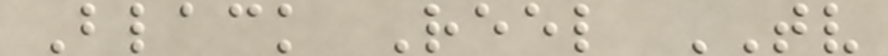Black Reel TV
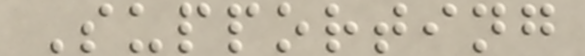Supporting
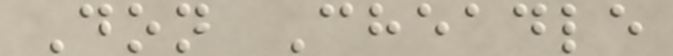Don Cheadle
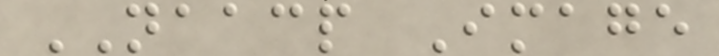NAACP Image
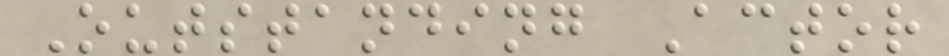Outstanding Actor
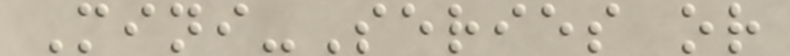Mini-Series or
